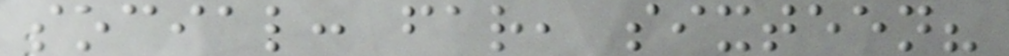social: far, sixteen?
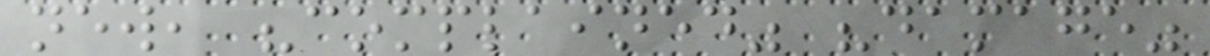new, "complained" "damage"
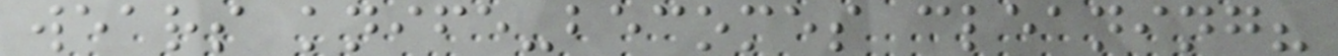wears knife-becomes cleaning?
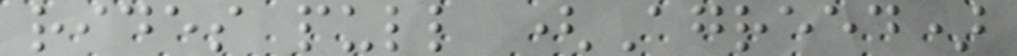rides pull (Agreed)
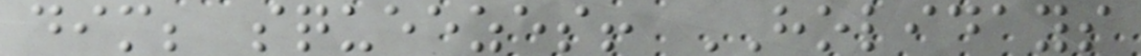dim; squeezes! HOLIDAYS
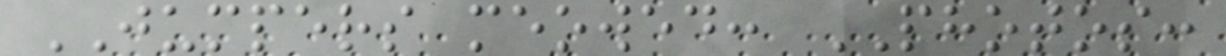JUMPERS meowed: PHOTOS:
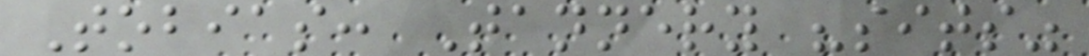Tobias: Tannery "sits"
